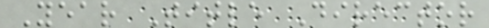Year Title Director
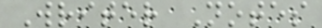Writer Notes
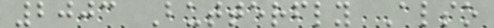2003 Butterfly Also
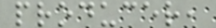producer,
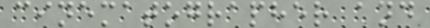cinematographer and
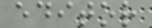editor
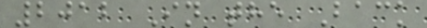2012 In the Back
